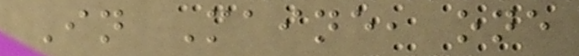In Maine, one
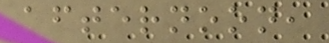afternoon,
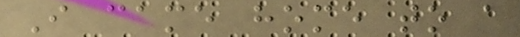I came home to a
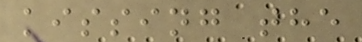kissing the
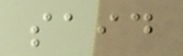said
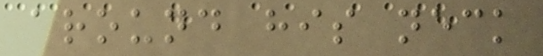around his neck
